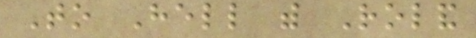To Hell with Roland
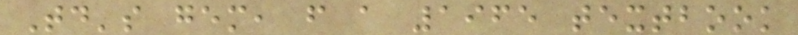Today's gem, from a 1965 textbook
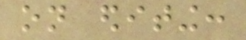on editing:
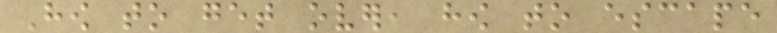How to get over, how to escape
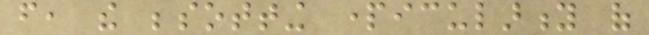from, the besotting particularity of
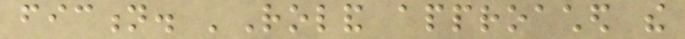fiction. 'Roland approached the
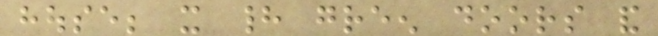house; it had green doors and
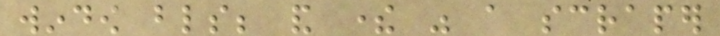window blinds; and there was a scraper
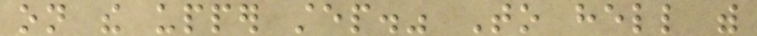on the upper step." To hell with
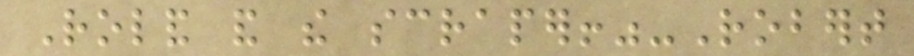Roland and the scraper!"-Robert
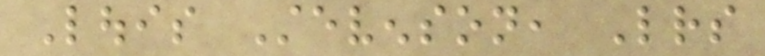Louis Stevenson, Letters
